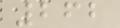262
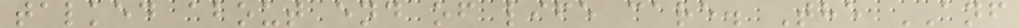talked about end of life care. The ANF
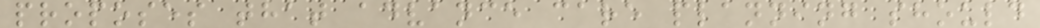proposes that advance care planning should
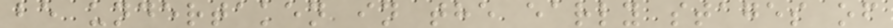be undertaken in the early stages of
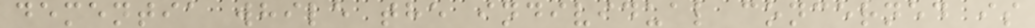dementia while the individual concerned is
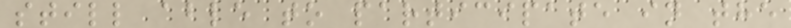still able to participate in the
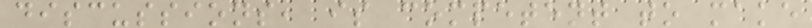discussions, is competent to make
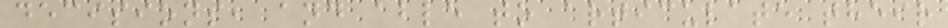decisions, and able to articulate their
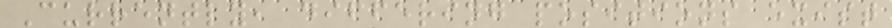Currently, differing positions exist
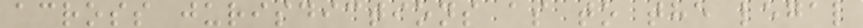across jurisdictions as to the legal
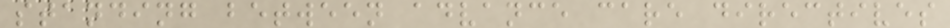standing between advance care directives
